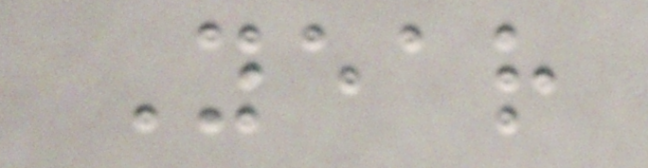Year
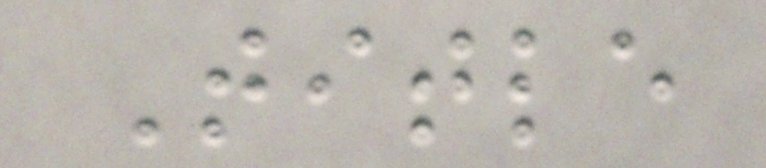Title
